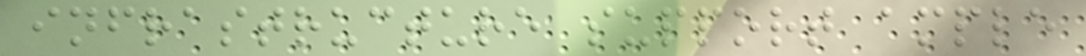infrastructure support ample
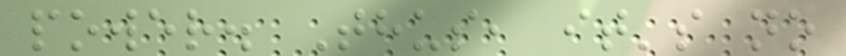power. Thus, it's no
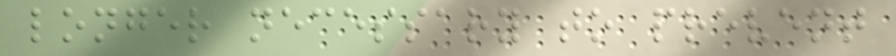longer necessary to prevent
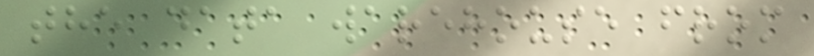the data warehouse from
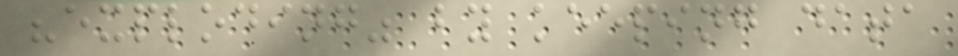"exploding" by keeping data
